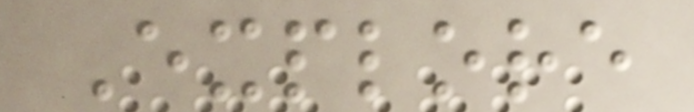Explore
